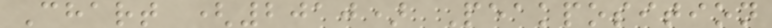Chart (2010) Peakposition
